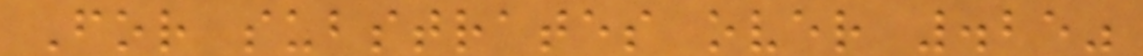For substrates over .25"
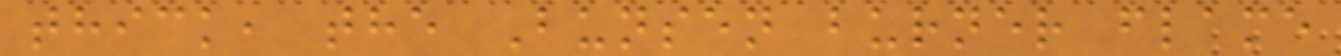thick, the Bunsen burner flame
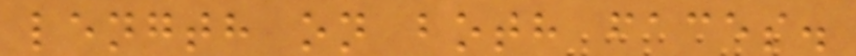length on both faces.
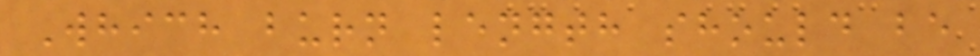Which burn length should be
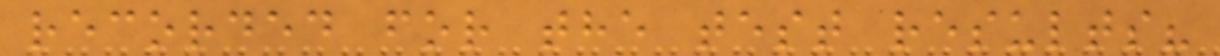recorded for the test results?
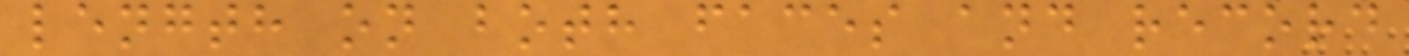length on both faces and record
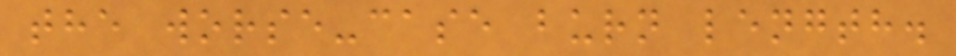the worse-case burn length.
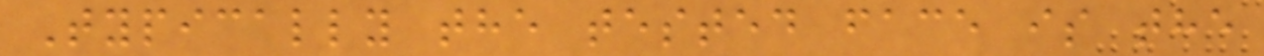Typically the tested face is the
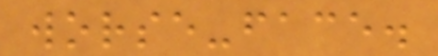worse-face.
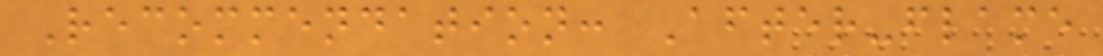Recommendation: After-flame
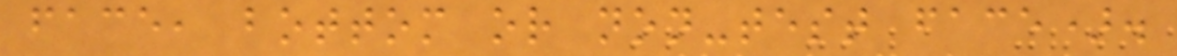face, bottom or non-test face).
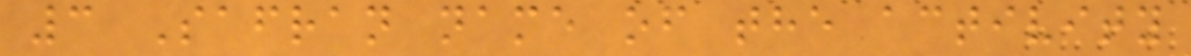3 Safran name of the activity
